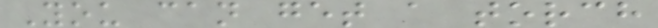You can get a torch
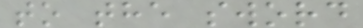to the sword
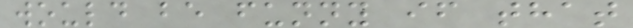would be funny if that
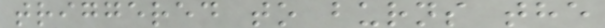triggered to burns the
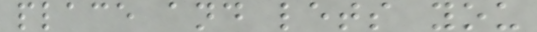place and lets you
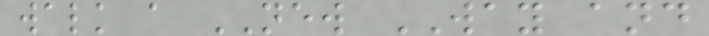walk a NEW WAY and
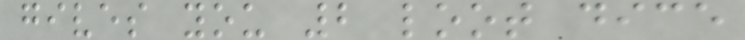gives you 2 loot dice
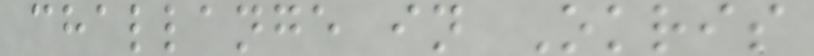challange in Okris
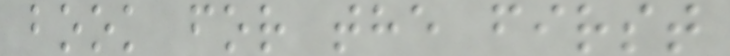book for the first
